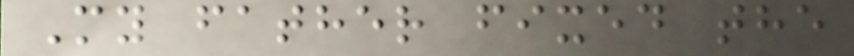My father fixed the
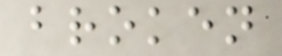broken
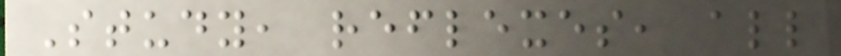Study, reflexes, all
